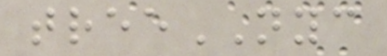treeNYC
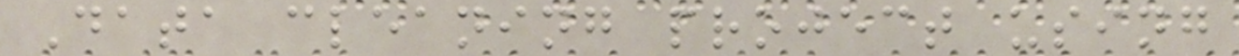Data cleaning project using
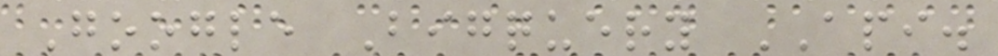Google Bigquery API.
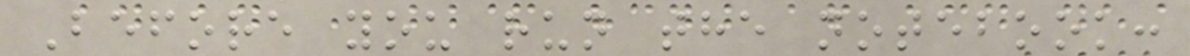Before you run the notebook:
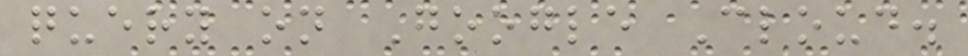query on Google Cloud.
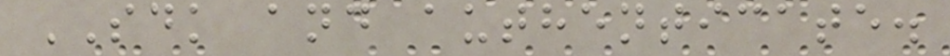SDK and authenticate.
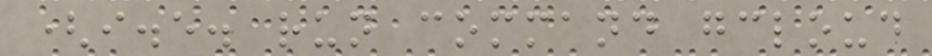(i.e. run command gcloud
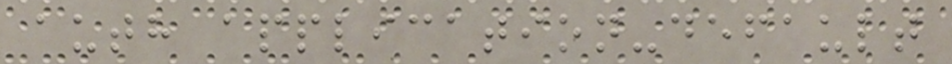auth application-default
